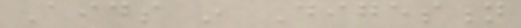Aids in Digestion
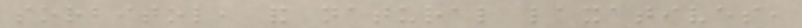sorbitol, and natural laxatives,
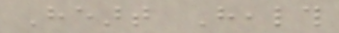Heart Health
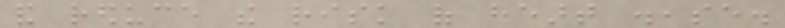and reduce the risk of heart disease.
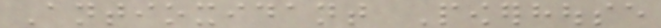Antioxidant Powerhouse
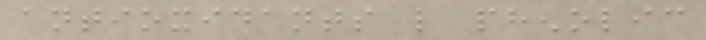antioxidants like phenolic
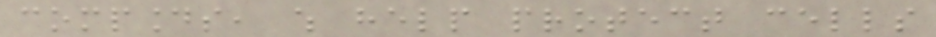compounds, which help protect cells
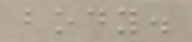body.
